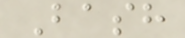Bash
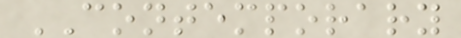CONTEMPORARY
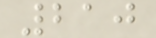210
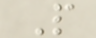P
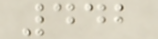442
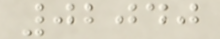02040
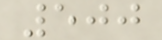500
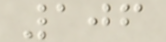106
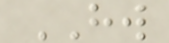HW
